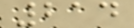214
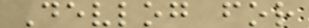Devlog for
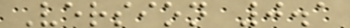Version 0.1
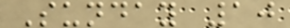Sunday 10
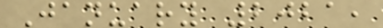January 2021,
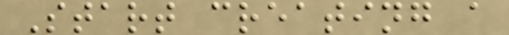Start creating a
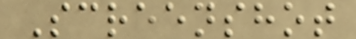Screenshot
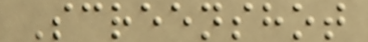Screenshot
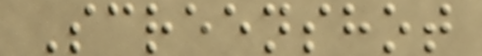Screenshot
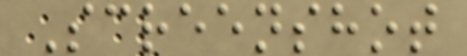Screenshot
